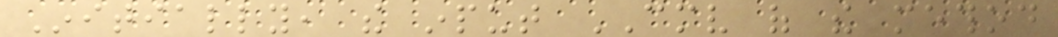Initially, the input CMV of the method
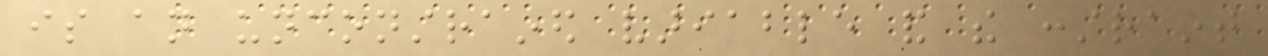is an unconstrained variable and the constraint
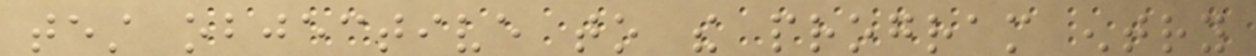test objective to the program entry
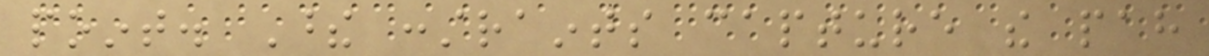point. These constraints capture the pah
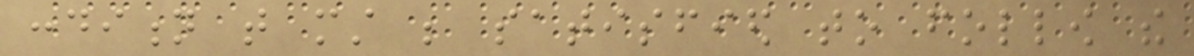condition that must be satisfied to follow the
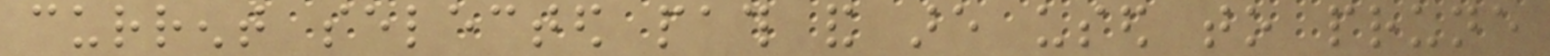current selected path and are used to prune
